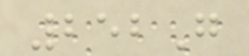252G
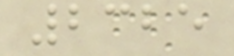2325
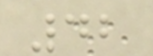42
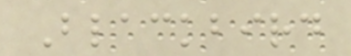Blackbird
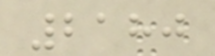2180
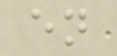en
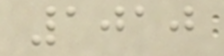1010
